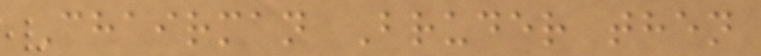Chairman Bruder then
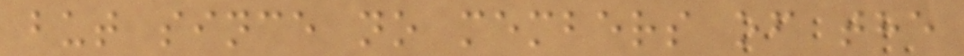but since no members of the
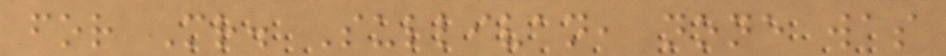for Mr. Sullivan, none was
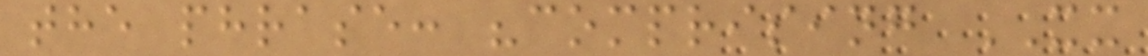the phrase: "comprising XX
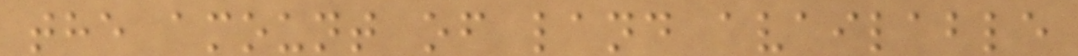the amount of land available
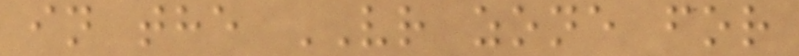in the VR zone for
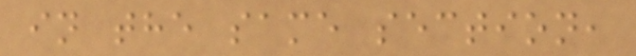in the same section,
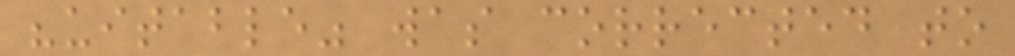"uitable" was corrected to
